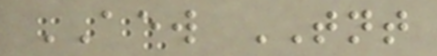AEW TNT
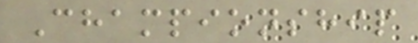Championship
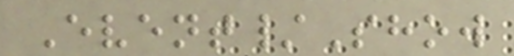Event/Show
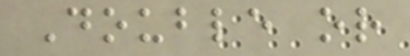Double or
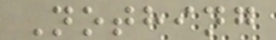Nothing
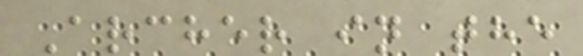Archer in the
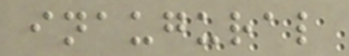inaugural
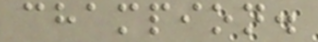champion.
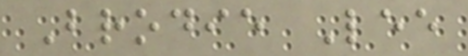Brodie Lee
